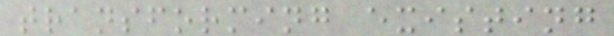transforming existing
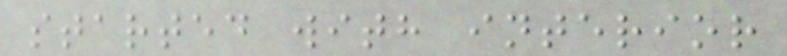started with interior
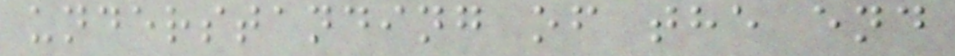understanding of the end
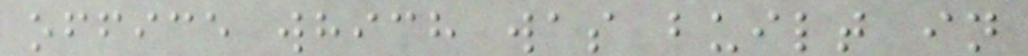office which was built in
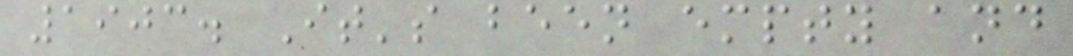1903. It's been empty and
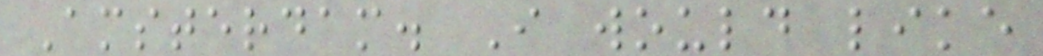Amsterdam. I would like
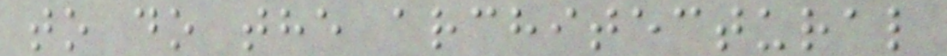to do the architectural
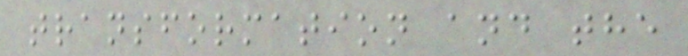transformation and the
